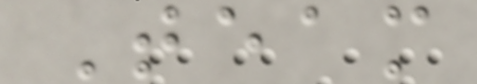Team
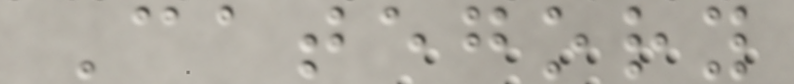Category
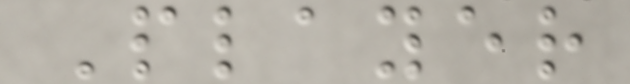Player
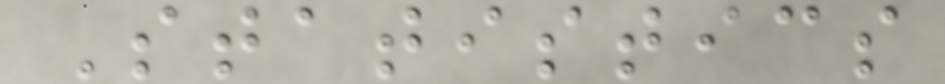Statistics
